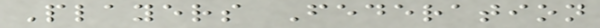Players Federation
